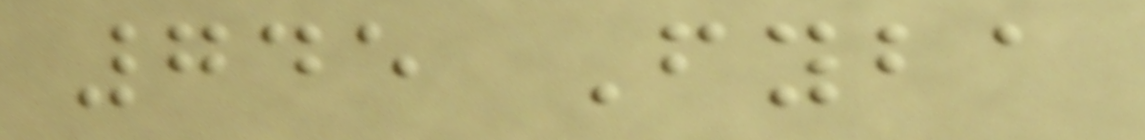745 Fyba
